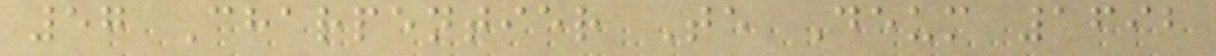57 Charpentier Te Deum 1692
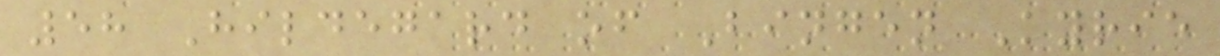58 Hildegard of Bingen Kyrie
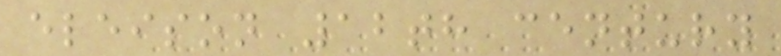eleison 12th century
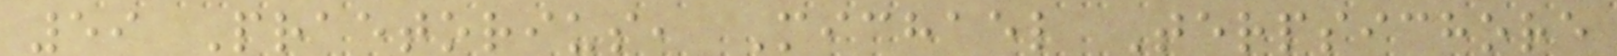59 Praetorius, Michael Terpsichore
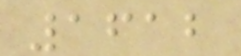1612
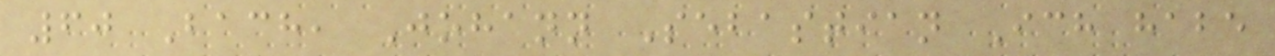60 Bach, Johann Sebastian Ich habe
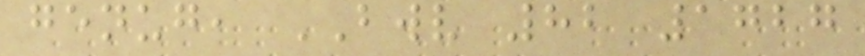genug, BWV 82 1727
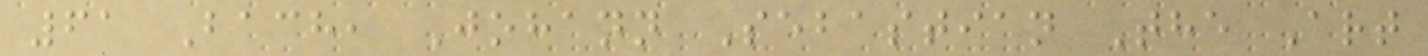61 Bach, Johann Sebastian The Art
